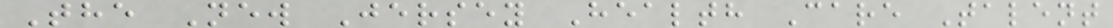The New Jersey Health Care Talent
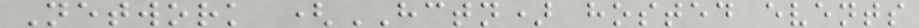Network (HCTN) hosted events
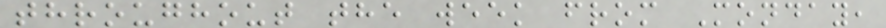throughout the week from Monday,
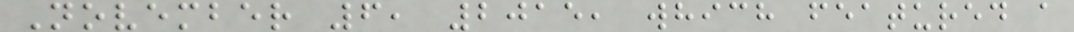November 6, 2015, which featured a
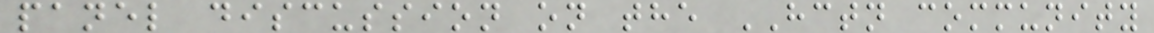panel discussion on the HCTN community
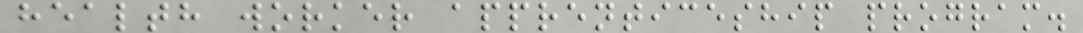health worker apprenticeship program.
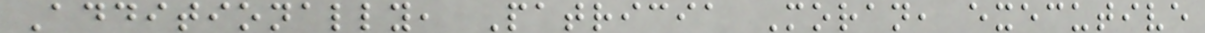Additionally, Patricia Moran, executive
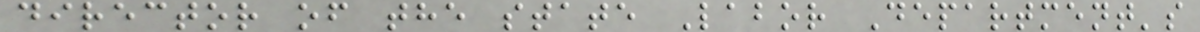director of the state Labor Department's
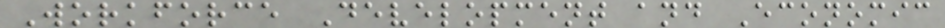Workforce Development and Economic
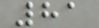81
